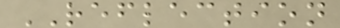REFLECTION
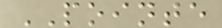POINTE
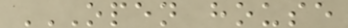OPEN HOUSE
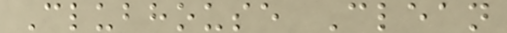Clubhouse Clean
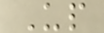Up
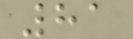81
